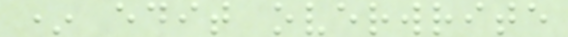* edit overwrite
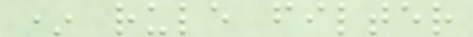* rule filter
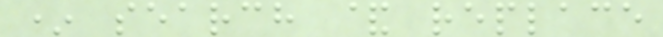* search & replace
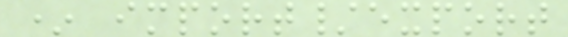* import/export
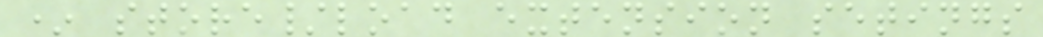* store/load extension setings
